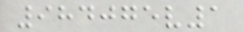984075v1
